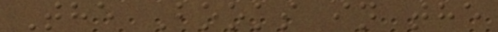The Books in the
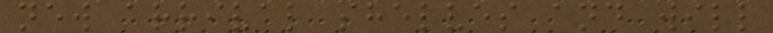new arrival shelves and will
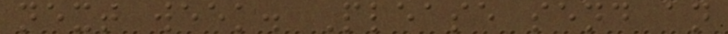next week. Please send an
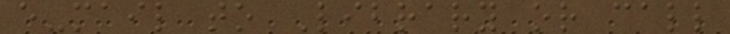e-mail to Library or call
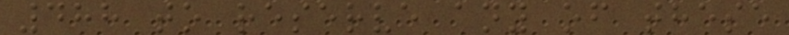488 to reserve any of these
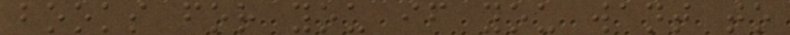books for you if you want to
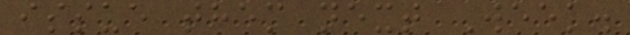issue them next Week.
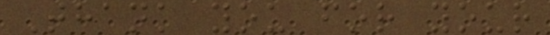Thank you for your
